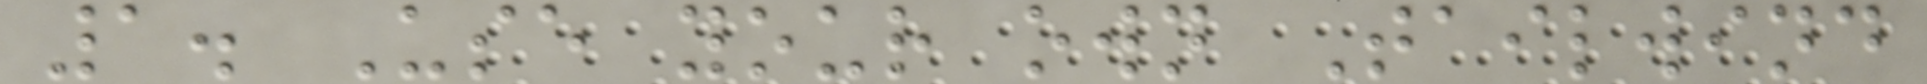1. Use your own Tailwind
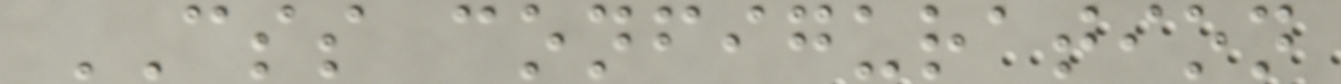CSS configuration
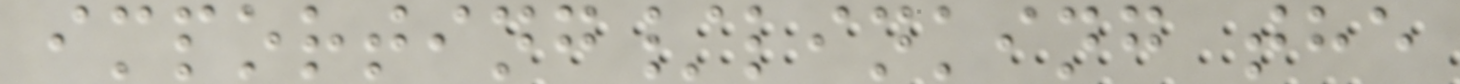importing/linking the
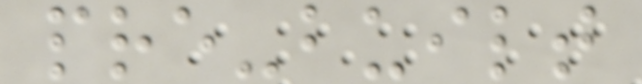pre-built
